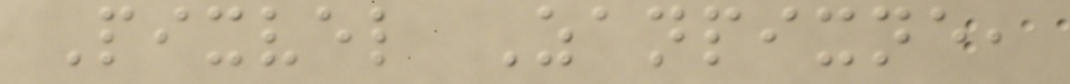Pixvel Zanpixne,
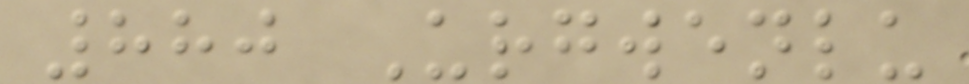880 Urgwenlu
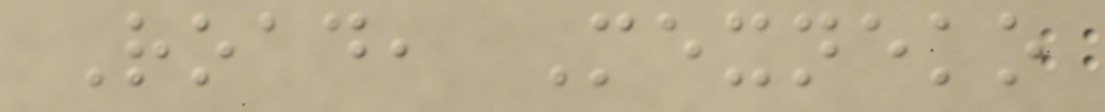Road, Mexneko
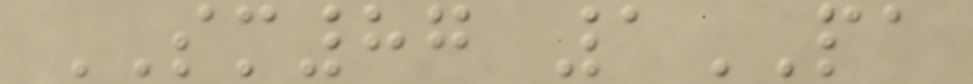SM87 1PA
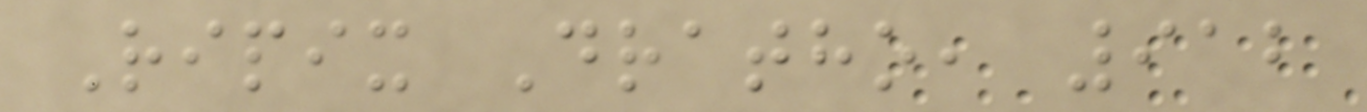Ripix Dratho, 912
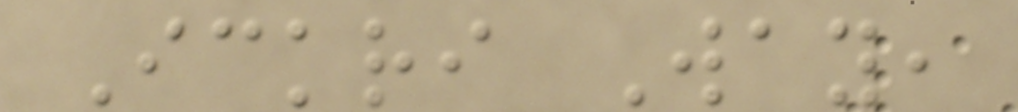Ickri Way,
